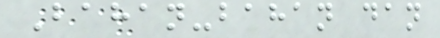Bahan-bahan dan
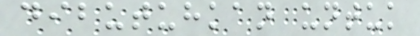dibutuhkan untuk
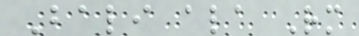Bali ala Rm
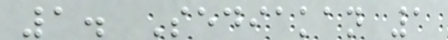1. Sediakan 1
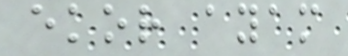ekor ayam
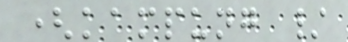(kampung /
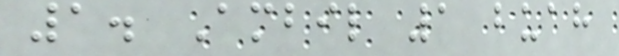1. Ambil 1 buah
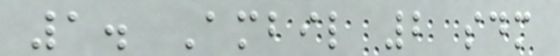1. Ambil 2 sdm
